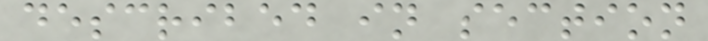described in section
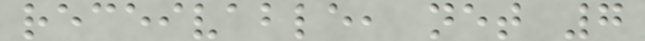receivable, net 7
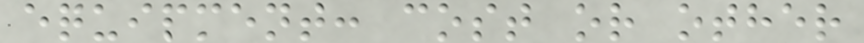equipment: cost or other
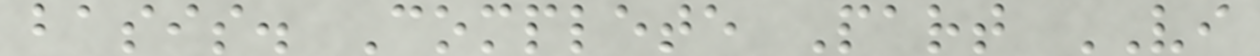basis. Complete Part VI
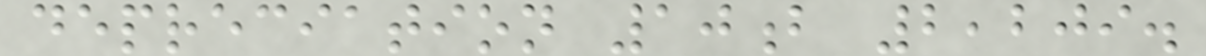depreciation 10b 2,209.
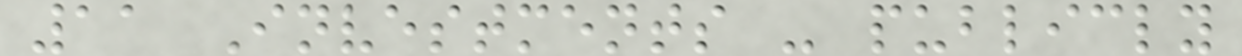11 Investments - publicly
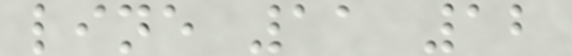line 11 12
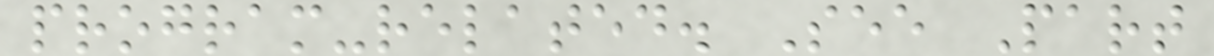program-related. See Part
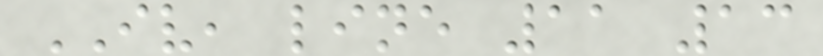IV, line 11 13
